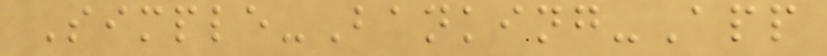Simple-Banking-App
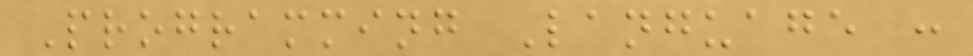Programming Language :
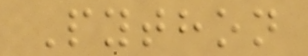Python
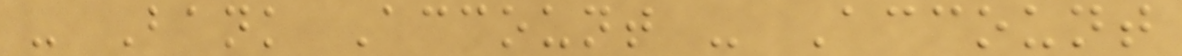- Bank Account - Account
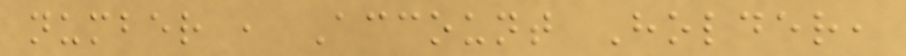number , Account Holder,
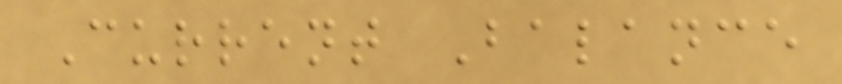Current Balance
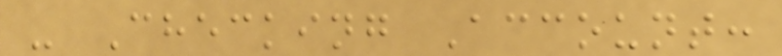- Checking Account:
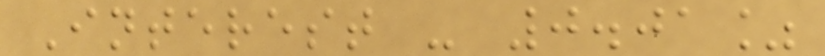Interest - 0.01%
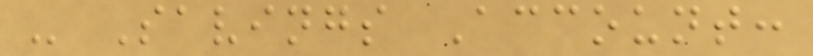- Savings Account:
